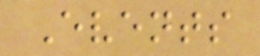Events
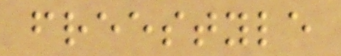freestyle
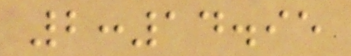2:14.95
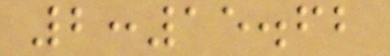2:15.62
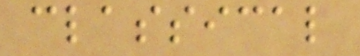classical
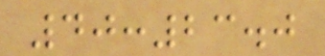40:23.0
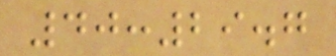40:29.7
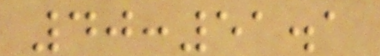40:51.1
